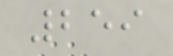259
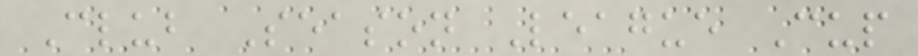Club Season League Cup
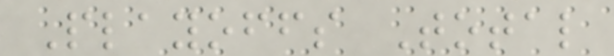Playoffs Total
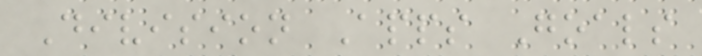Division Apps Goals
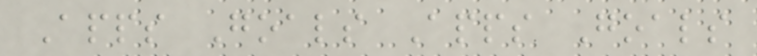Apps Goals Apps Goals
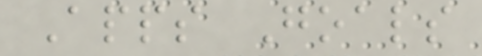Apps Goals
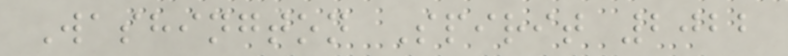Washington Spirit 2022
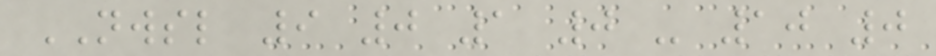NWSL 9 0 1 0 - 10 0
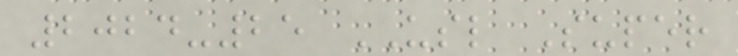2024-25 USL Super
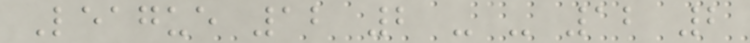League 12 2 - - 12 2
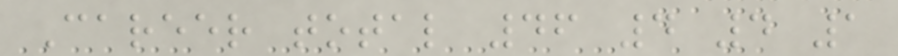Career total 46 4 4 1
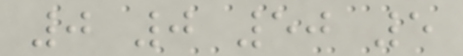0 0 50 5
